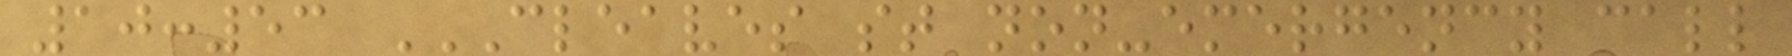10:53 CLEAVES ST NON-EMERGENCY CALL
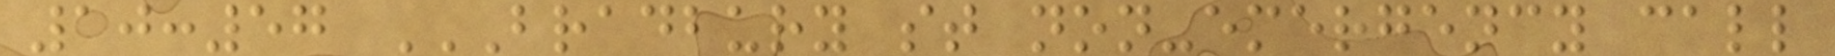10:57 BRADBURY ST NON-EMERGENCY CALL
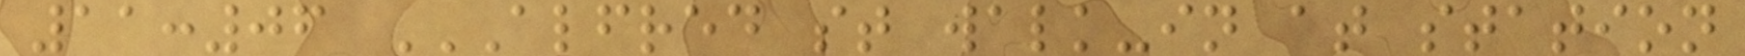11:06 ALFRED ST WALK-IN AT STATION
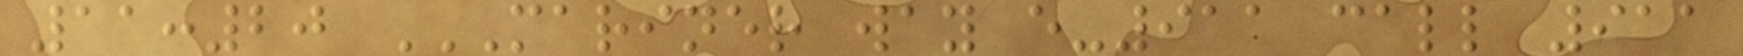11:20 MARINER WAY E-911 CALL 911
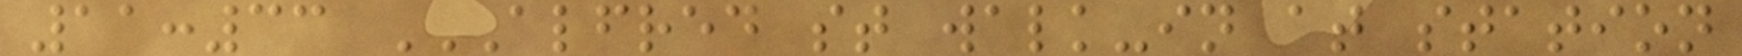11:33 ALFRED ST WALK-IN AT STATION
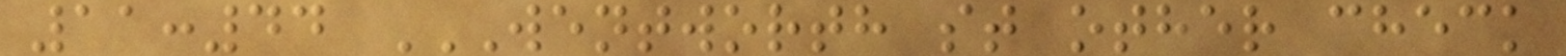11:44 WENTWORTH ST OTHER CHECK
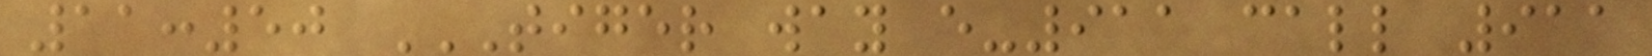11:50 TIGER WAY E-911 CALL 911
